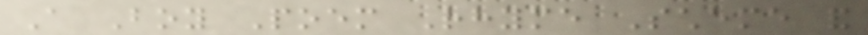A Boy Poem Rhyme Scheme and
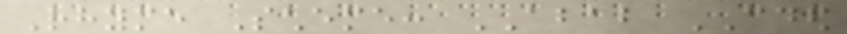Rhyme Scheme: ABAB CDED
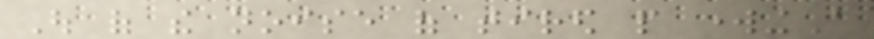Out of the noise of tired people workingA
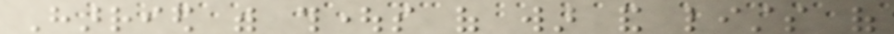Harried with thoughts of war and lists of
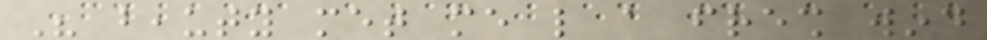His beauty met me like a fresh wind
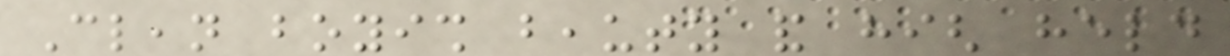Clean boyish beauty and high held
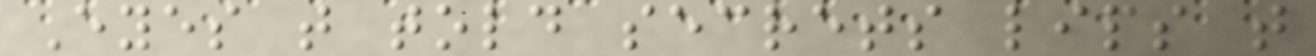Eyes that told secrets lips that
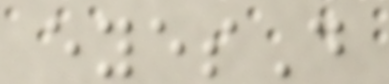eyesD
